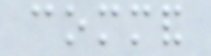command
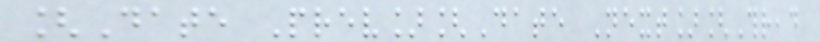[Date Prev][Date Next][Thread
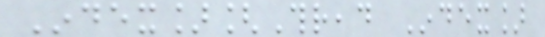Index][Thread Index]
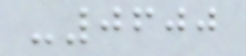-0600
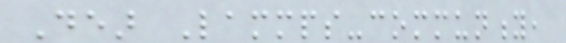Dear Lammps-community,
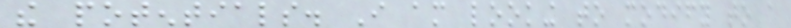the potentials. I am looking to modify to a
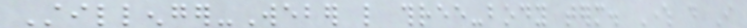Stillenger-Weber like three-body term. Where do I
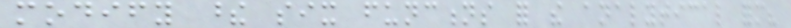modify these six functions for the analytical form?
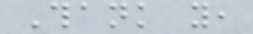Thank you,
